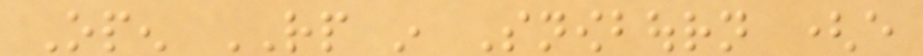Open RP in Snowbourn (every
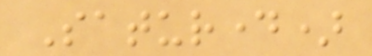Saturday)
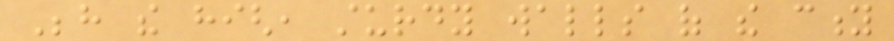Behind the high, sturdy walls of the city
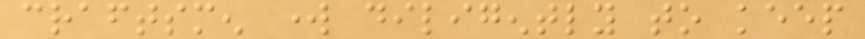craftsmen work diligently to keep
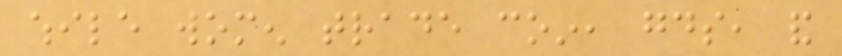while women trade coin, goods, and
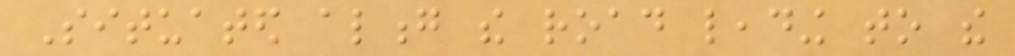Situated along the road leading to the
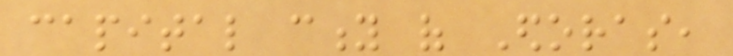capital city of Edoras,
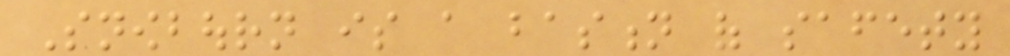Snowbourn is a bastion of safety
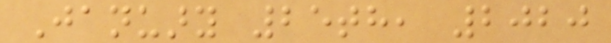January 25th, 2020
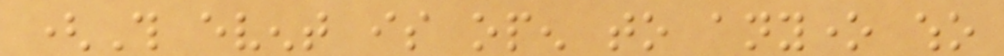(This event is open to anyone who
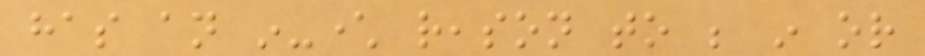has an in-character reason to be in or
